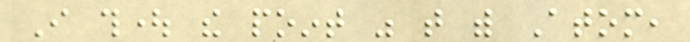I thought the point was that with Atom,
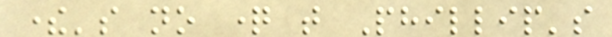there's no question that Phillip's
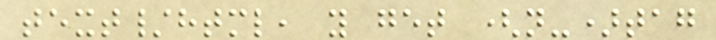text/html, you get (not-)tag
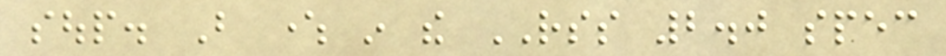soup. But where in the RSS 2.0 spec
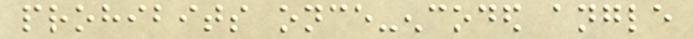prohibits once-encoded angle
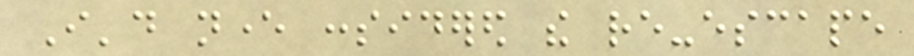I'd never considered the re-escape
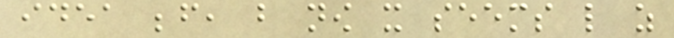idea before, but now it seems like as
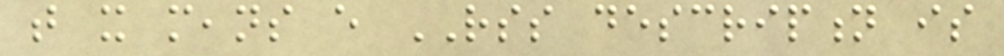that it means every RSS description is
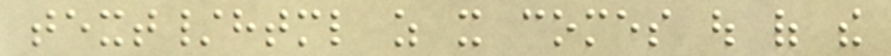text/html as it comes out of the
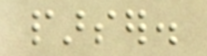parser.
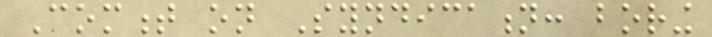Comment on Syndication: boring
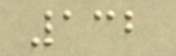132
